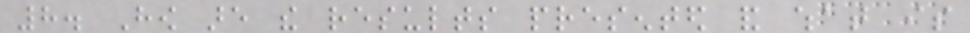8. How are the results presented and what is
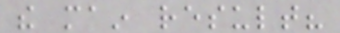the main result?
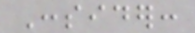Consider:
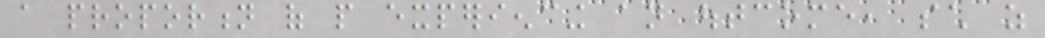a proportion of people experiencing an outcome, such as
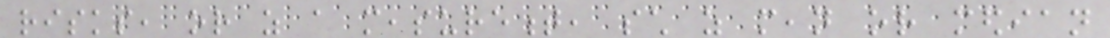risks, or as a measurement, such as mean or median
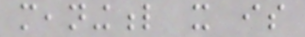meaningful it is
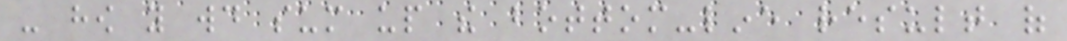- how you would sum up the bottom-line result of
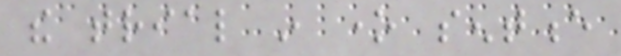the trial in one sentence
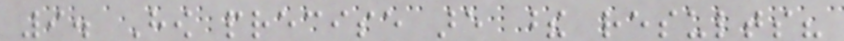9. How precise are these results?
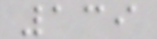139
